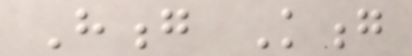Hong Kong
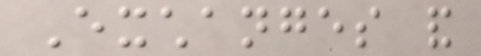Exchanges and
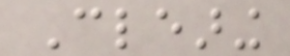Clearing
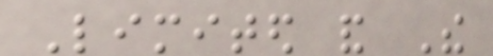Limited and The
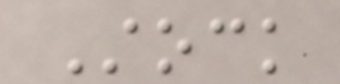Stock
